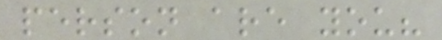person are you?
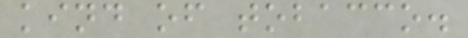kind of tobacco.
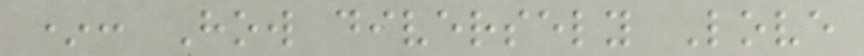*: How diversely Love
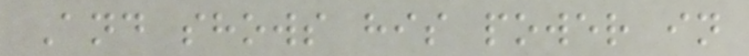And shows his power in
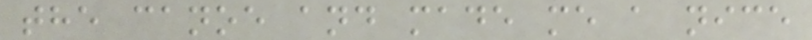the canoe and made me a nice
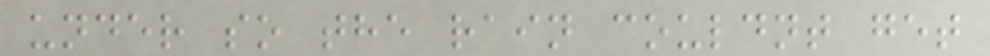under so the rain couldnt get
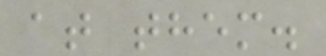at them.
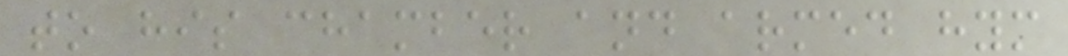to his chamber and armed hym
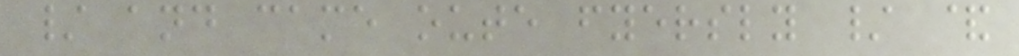/ and came oute fyersly / &
